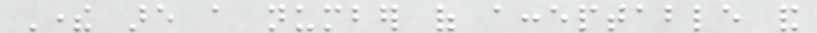There are a number of acceptable and
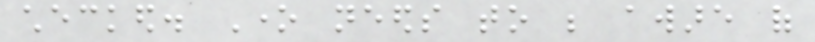checked. One needs to be aware of
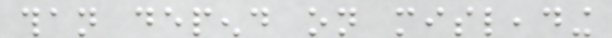than depend on misleading
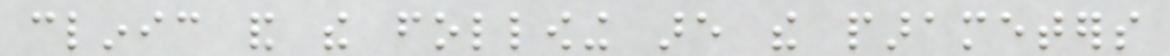clinic and the following are the parameters
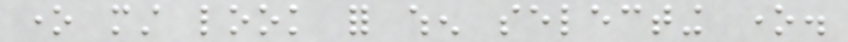one must look for when selecting one.
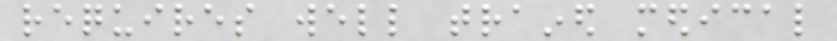requires well trained medical
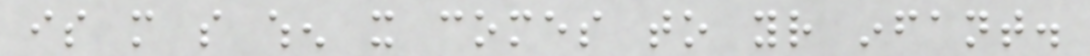is more so when it comes to your infant.
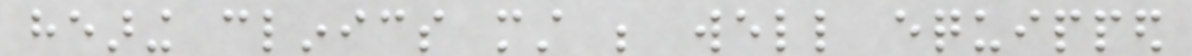hearing clinics must be well equipped
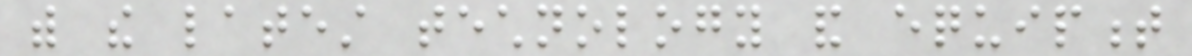with the latest technology and equipment
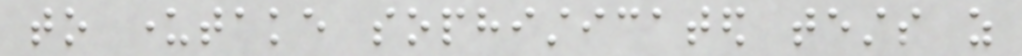to undertake sophisticated tests as
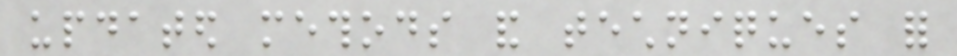updated methods and techniques for
